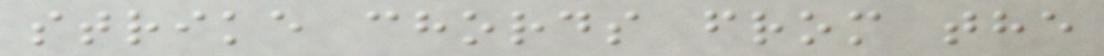strike chords from the
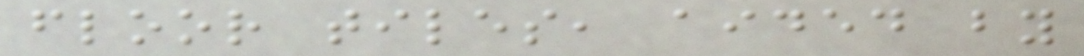floor tiles, aided by
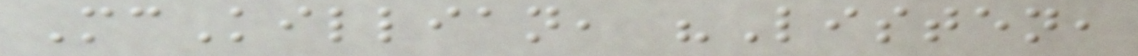McKillian, "Listen,
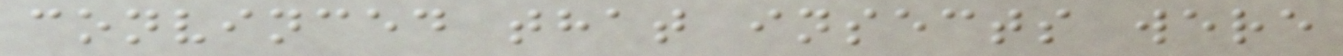convinced that insects were
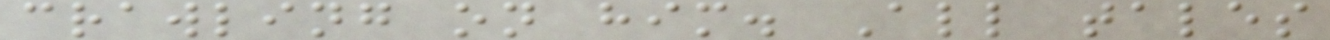crawling on him. All tales
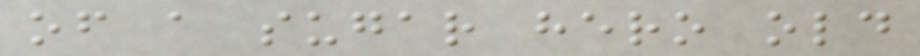of a sugar hero old
